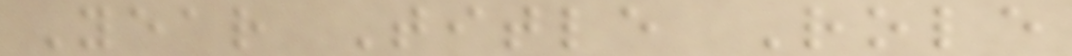Year Title Role
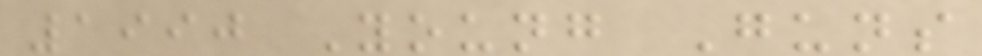1990 Young Guns
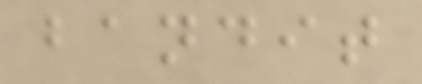bandit
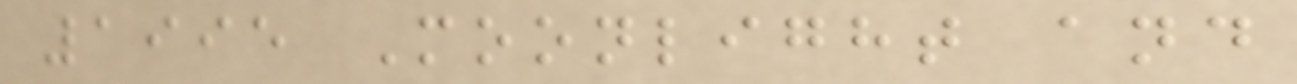1995 Moonlight and
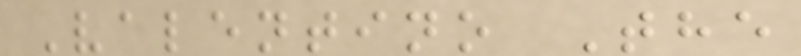Valentino The
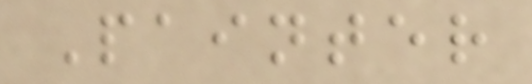Painter
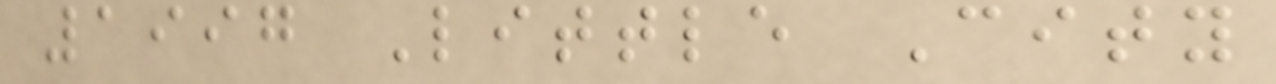1997 Little City
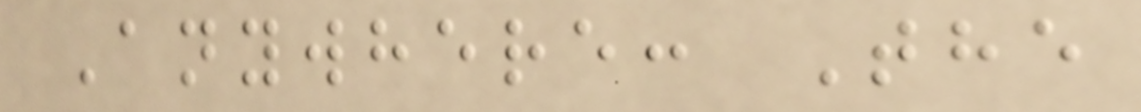Anywhere: The
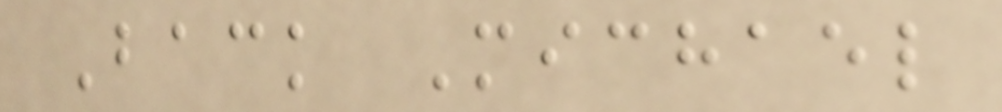Back Michael
